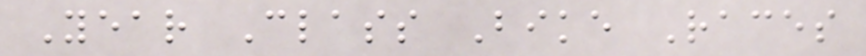Year Class Bike Races
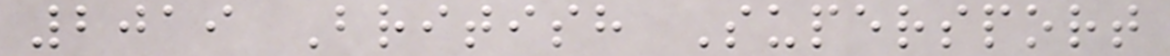2019 British Supersport
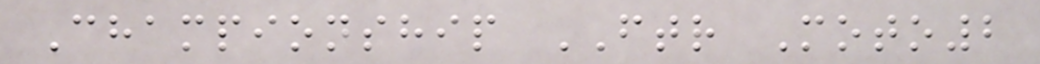Championship FTR Moto2
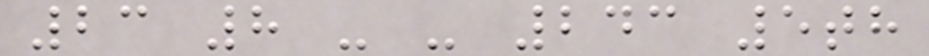23 8 - - 243 5th
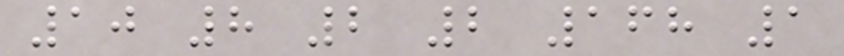10 8 2 2 168 1
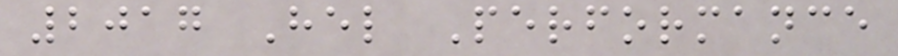2017 Hel Performance
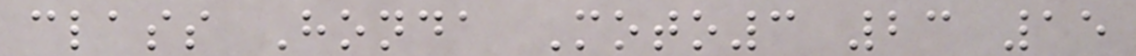class Honda Moto3 23 15
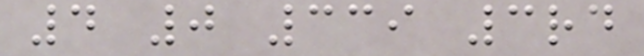4 0 339 3rd
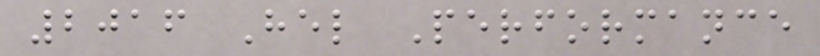2016 Hel Performance
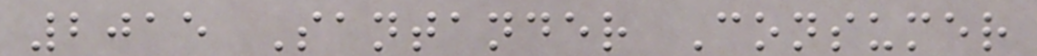2015 Santander Consumer
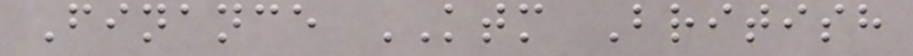Finance KTM British
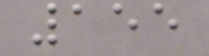155
